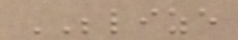BELIZE
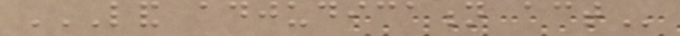LAND ADJUDICATION ACT
